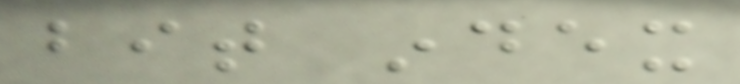bit index
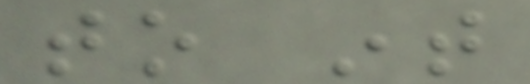to int
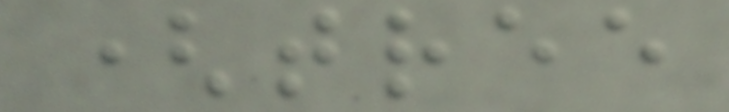(tree
